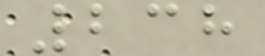238
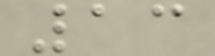13
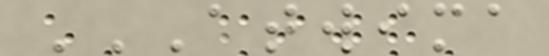ATWIMA
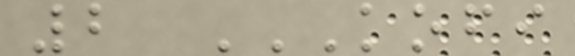2 KOFI
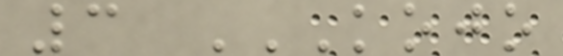3 KOJO
